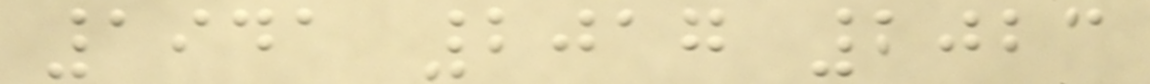1941 2017 2023
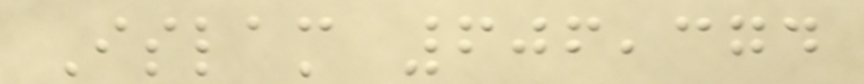Islam 606,374
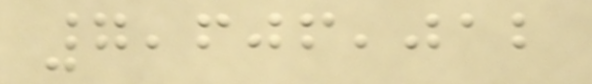7,606,012
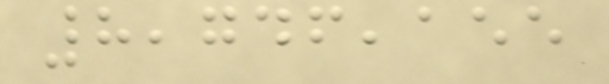8,746,155
